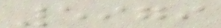5979
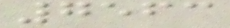7563
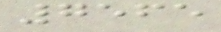7565
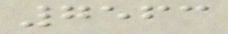7563
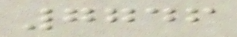7746
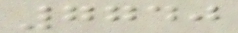7740
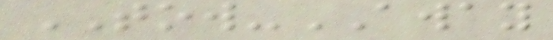TOW-AWAY
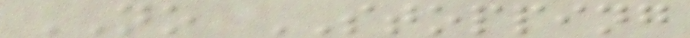NO STOPPING
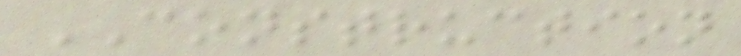CONSTRUCTION
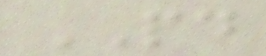PD
